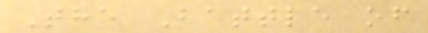The Battle of
